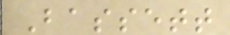Bassett
